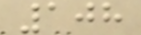108
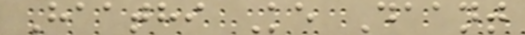Haathi Ke Daant
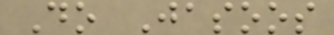Do Jasoos
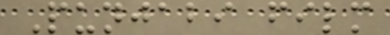Punjabi film
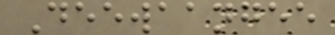Deewaangee
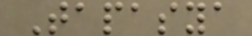Tapasya
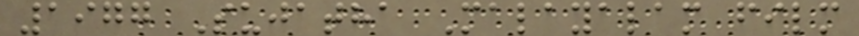1977 Sujatha Malayalam film
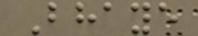Bhaye
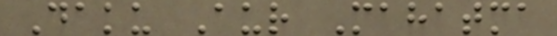Daku Aur Mahatma
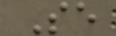Se
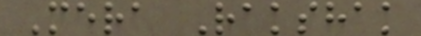Mera Rakshak
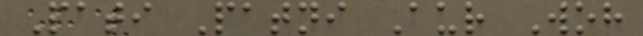Pati Patni Aur Woh
